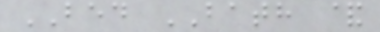BED BATH &
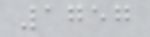1757
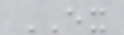EX
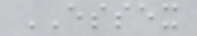ESSEX
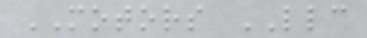MOTORS LLC
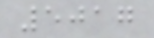5017
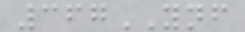367YNF
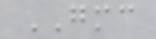GMC
